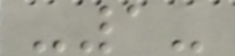-1-
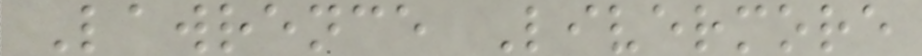Lawrence Livermore
